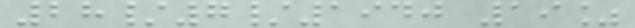28/7/1940 19%
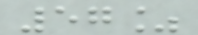57%
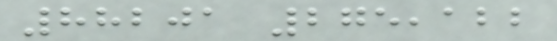88201 275,122
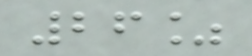26%
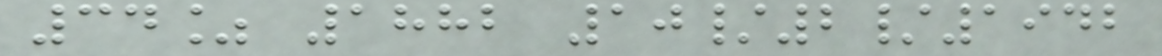34% 1882 10/2/1942
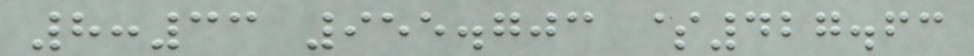8:33 955.703 $427.63
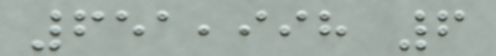651,998 6
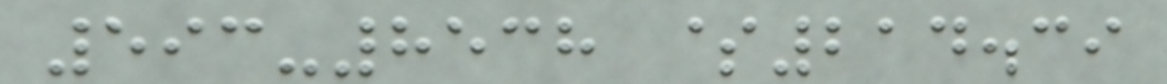593-8538 $214.39
